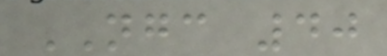NGC 40
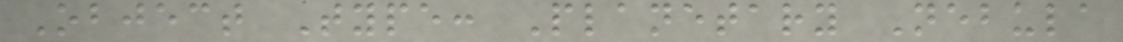Object Type: Planetary Nebula
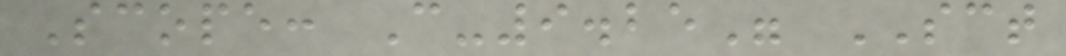Scope: C-9.25" SCT
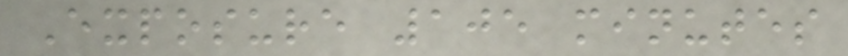Exposure 105 minutes
